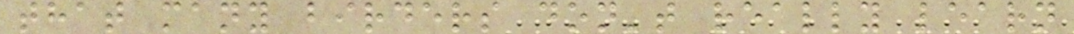that many birders don't really learn
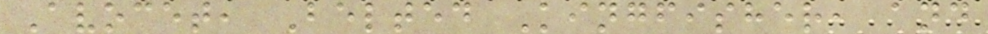Avocet, Belted Kingfisher, and
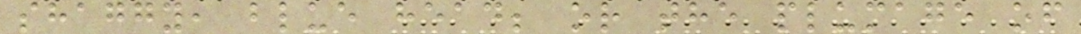shaggy, blue head; or the plumage of
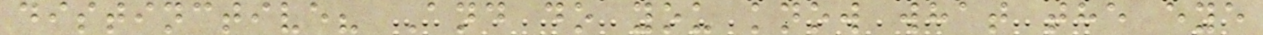distinctive? And do you know what the eye
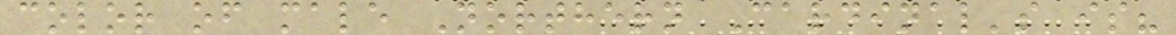color of male Northern Cardinal's is?
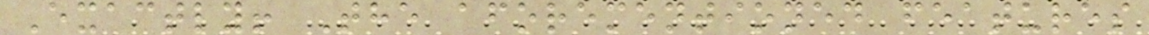Exactly! The aforementioned features
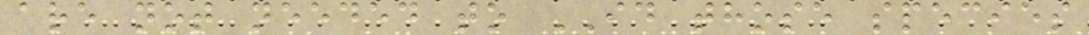are not needed to ID those species
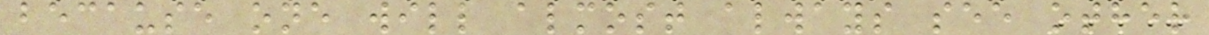because one will almost always see other
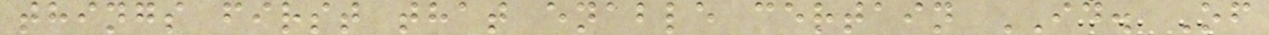things first that enable certain ID. Of
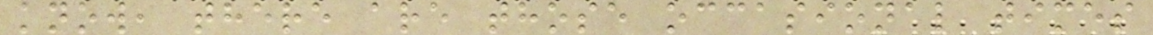know, there are those occasional times
